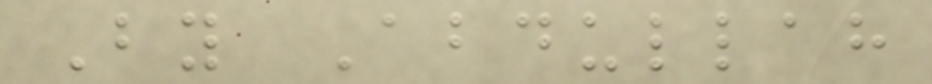By Abdullah
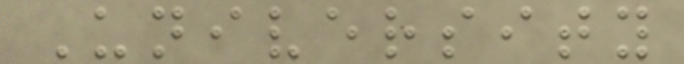University
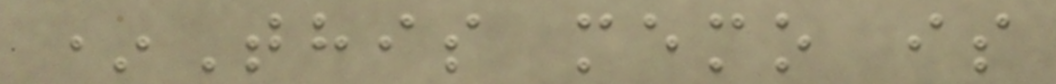*This memo is
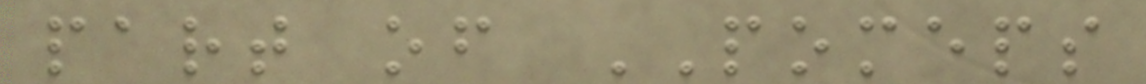part of POMEPS
